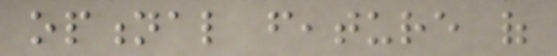optional feature of
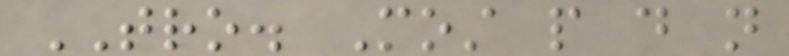TRO. Most people do not
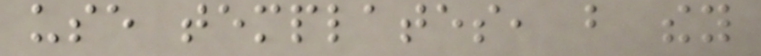use templates, but they
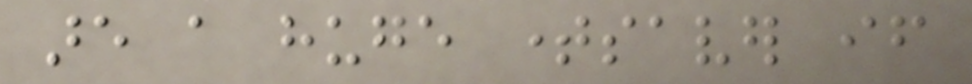are a huge timesaver if
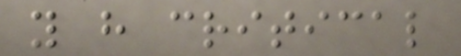you have critical
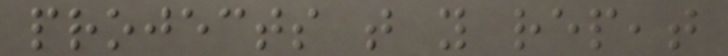projects that you repeat
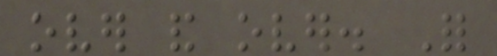over and over. For
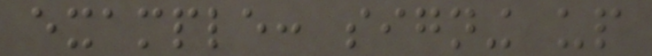example: signing up
